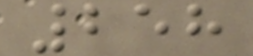258
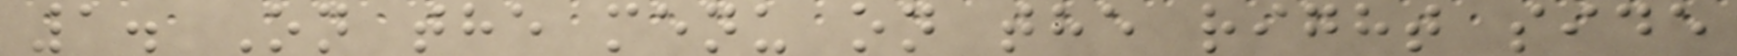1. On the menu on the right side
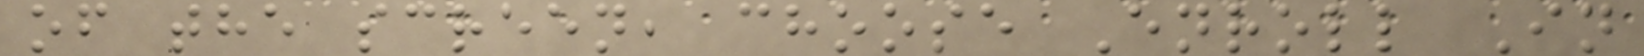of the screen, choose Enroll In
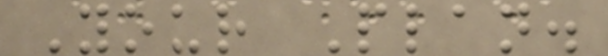Your Plan.
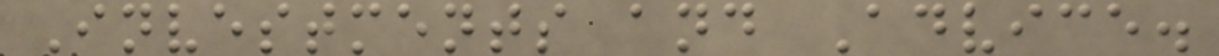Investments and Advice.
